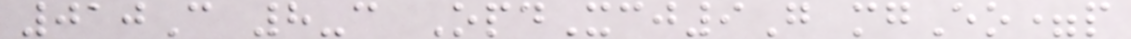010C 8-c OpdXcj9G mgEo=p
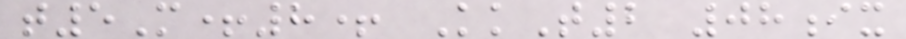t5M+8+ KkT2 08ix
